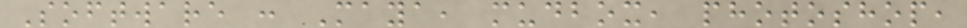Software : Maya, mudbox, photoshop,
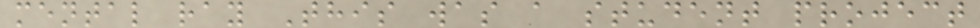mental ray This was a student project
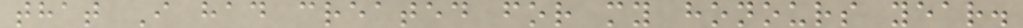that I had created for my honours year.
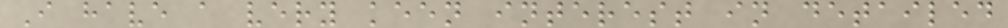I have a very keen interest in detailed
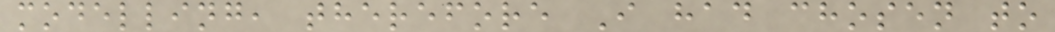modelling, therefore I had chosen to
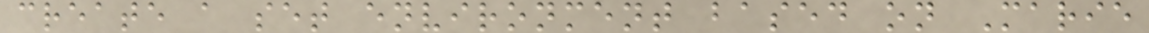create a set environment based on Marie
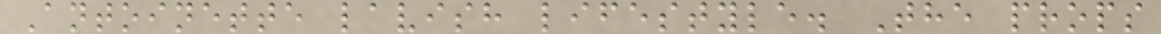Antoinette lavish lifestyle. The props
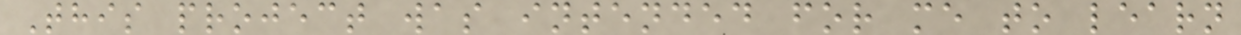This project was intended for me to learn
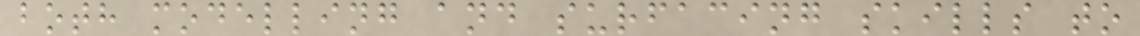both modelling and surfacing skills to
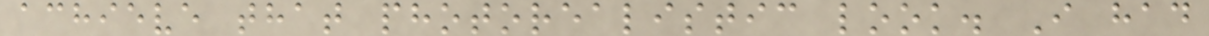achieve that photorealistic look. I had
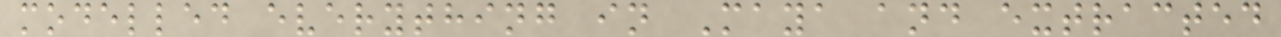modelled everything in Maya and extracted
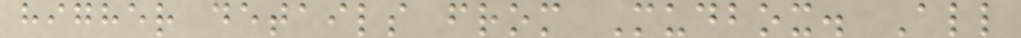higher details from Mudbox. All
